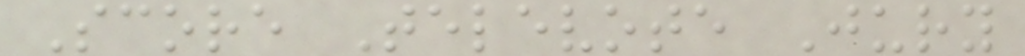Score Televote Jury
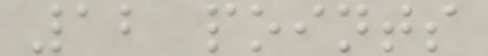12 points
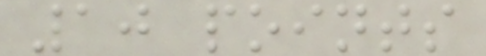10 points
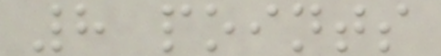8 points
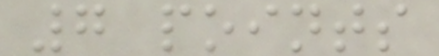7 points
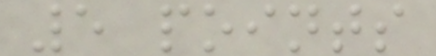5 points
